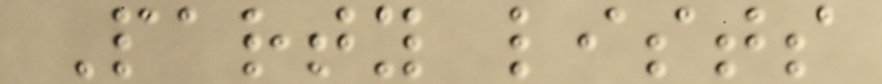Party lists
